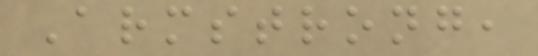Armstrong,
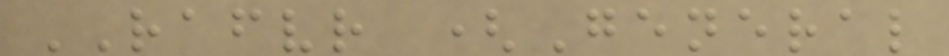RAFVR (General
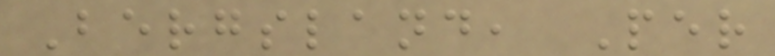Bergsland, Per
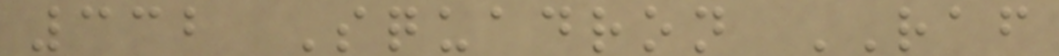332 Squadron RAF
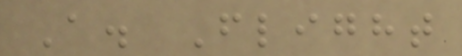A. Flight
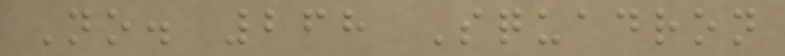No. 268 Squadron
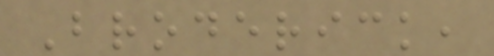Broderick,
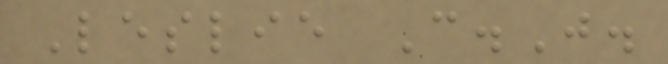Leslie C.J.
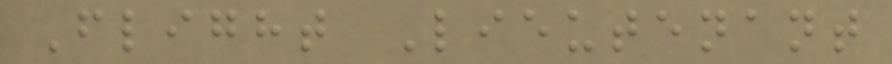Flight Lieutenant
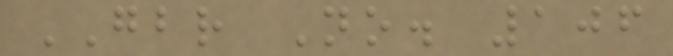GBR No. 106
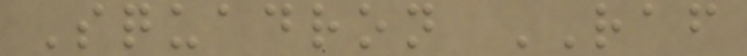Squadron RAF
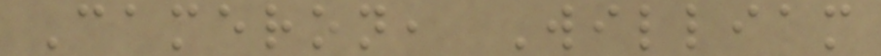Cameron, William
